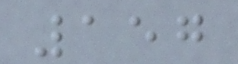157
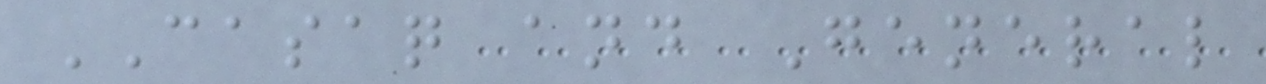CASAQ and General
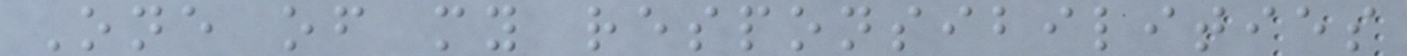One of my responsibilities
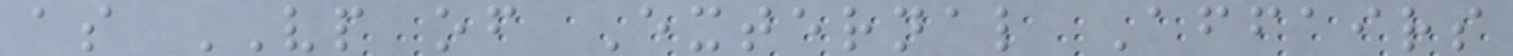as VP of External Affairs
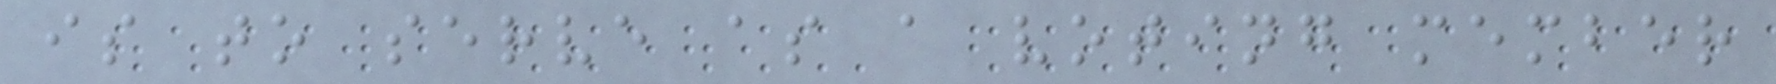is to serve as a voting member
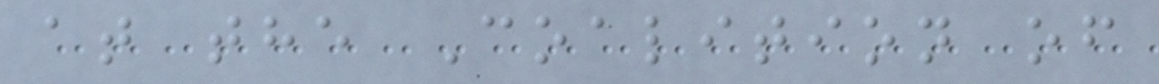at the Coalition of
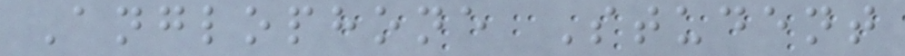Anglophone Student
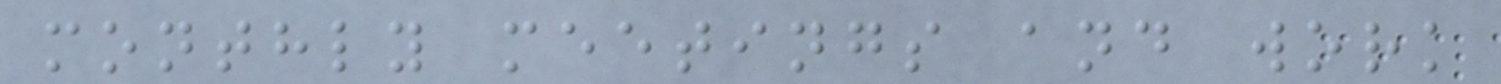monthly meetings and work
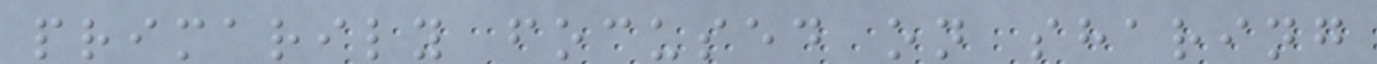primarily focused on sharing
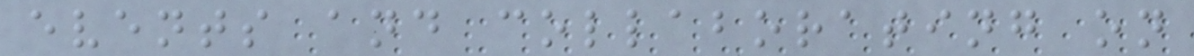events and collaborating on
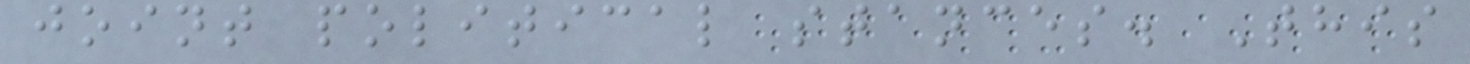joint political stances. This
